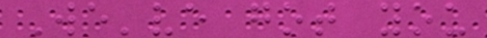We've got you
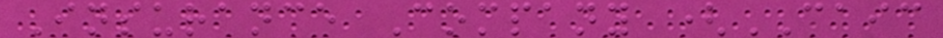Insurance Company (CAIC
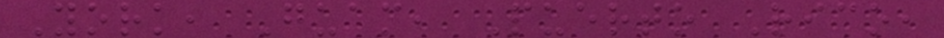York, Guam, Puerto Rico,
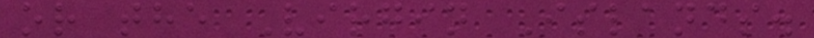or the Virgin Islands.
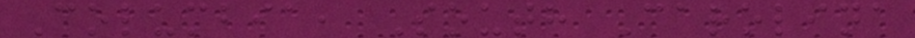Columbia, South Carolina
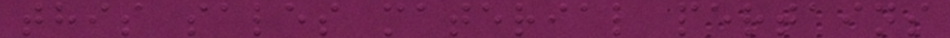this sales material pertains
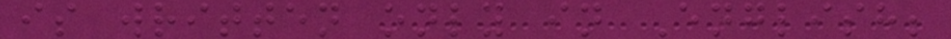is written only in English;
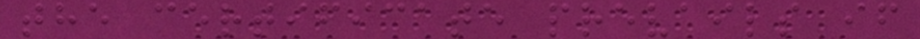the certificate prevails if
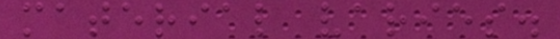material varies.
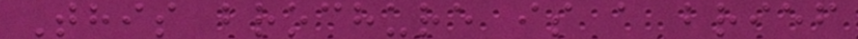This brochure is a brief
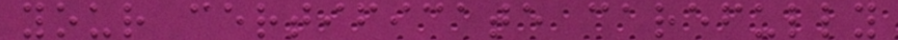your certificate carefully
